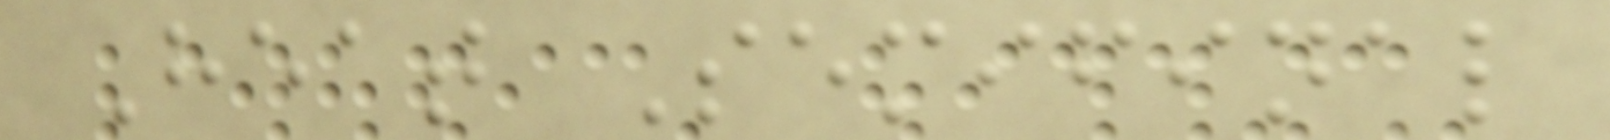Heat Semifinal
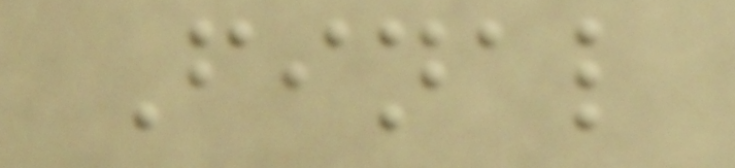Final
